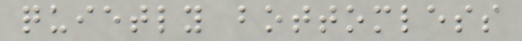quietly bottomless
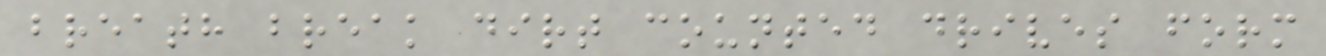breath break dirt counted drives form
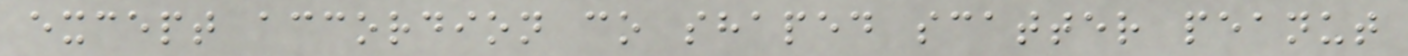except accordion co shaped scatter peanut
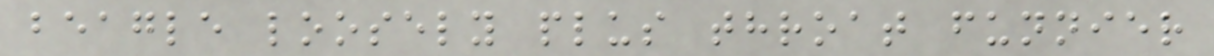beagle loosely plus throat funnier
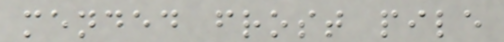mended frost pile
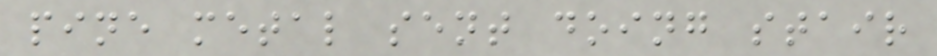pine metal sent doing stair
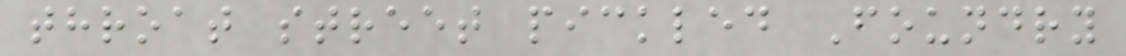throat street pickled Foundry
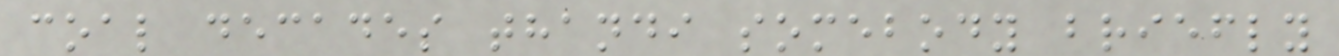coal decades thandi somebody briefly
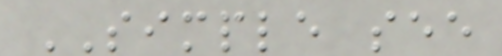SIMPLE see
